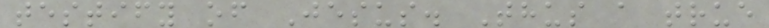testify of Jesus. Thus a true
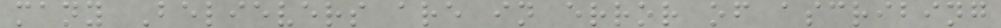many Believers are in error of ascribing
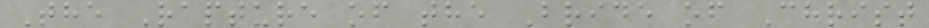The Rapture of the Bride of Christ
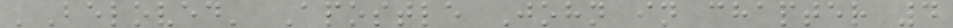'Beloved' Apostle John in chapter 4
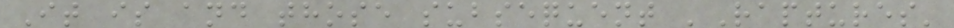It is and those subsequent 'Raptures'
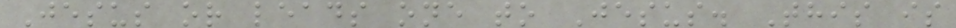Jesus or leads one to Jesus. This is
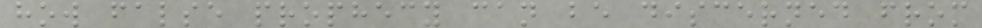how false prophecy can be discerned from
